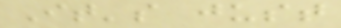It's just
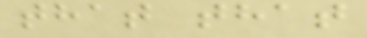that that
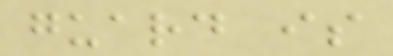guard is
